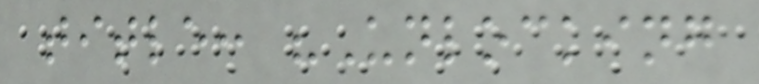title: "Unlocking
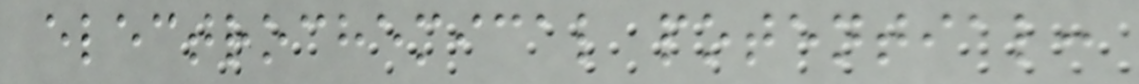electrochemical potential:
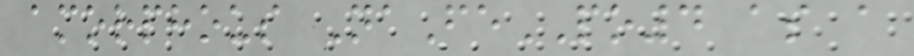amorphous NaFePO4 as a
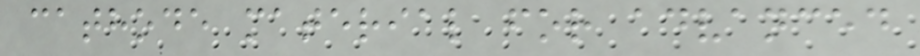cathode material for advanced
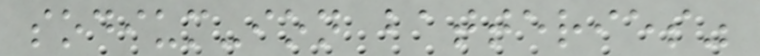sodium-ion batteries"
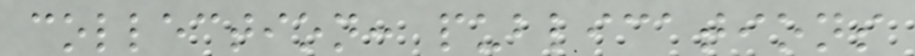collection: publications
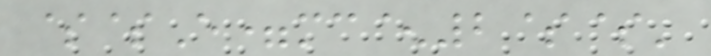$$E=mc^2$$'
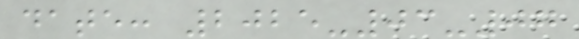date: 2025-03-07
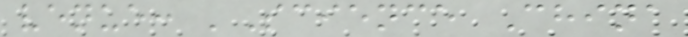venue: 'Science China
